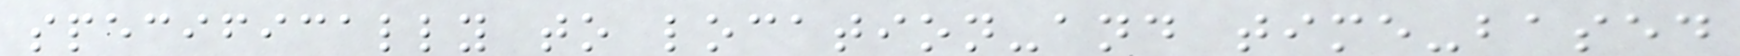specifically to location-and time-based
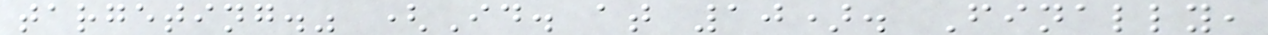targeting." (Id. at 10). Finally,
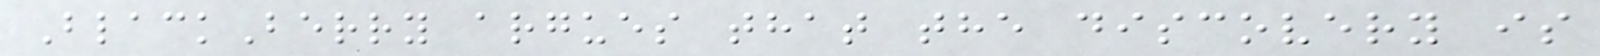BlackBerry argues that the discovery is
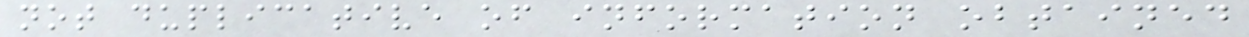not duplicative of information obtained
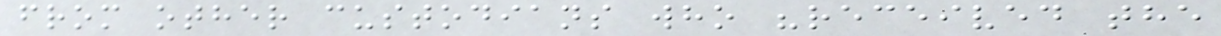from other custodians who "received the
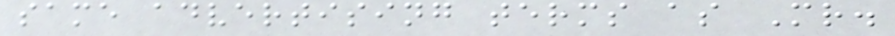same advertising terms as Mr.
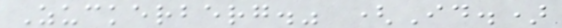Zuckerberg." (Id.)
